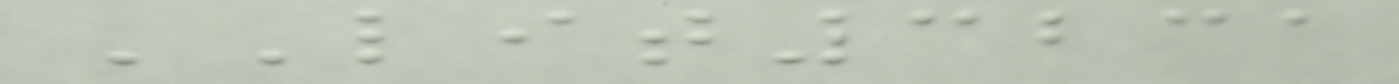LIT3231
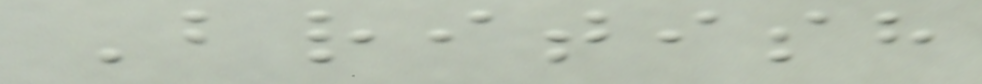British
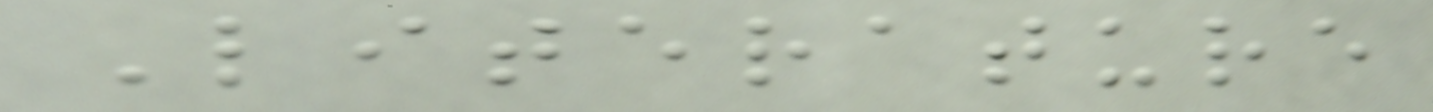Literature
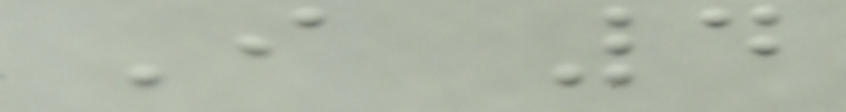I 4
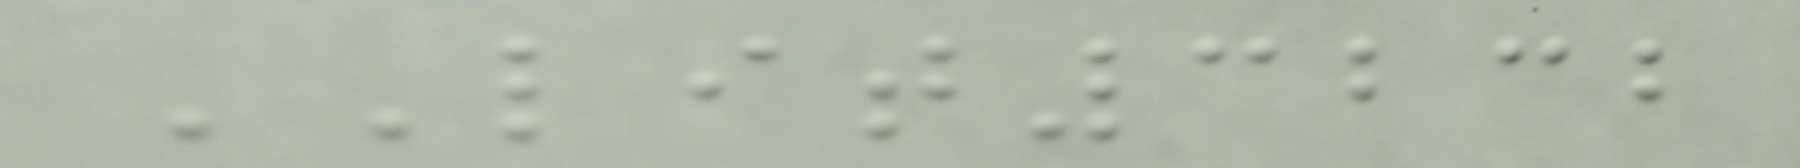LIT3232
